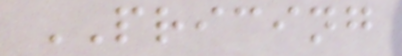PRICING
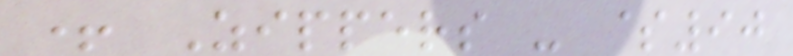+ Zippers - $90
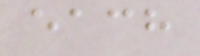each
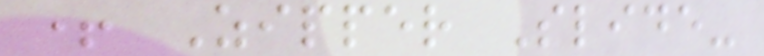+ Zipper Slide-
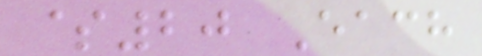$20 Each
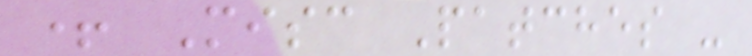+ Misc Patches -
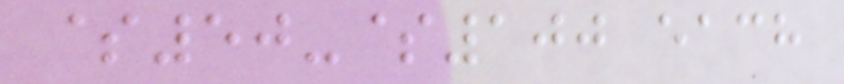$50-$100 each
